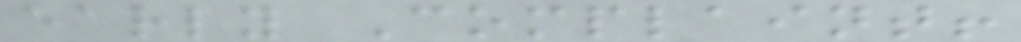early Complaint!
